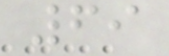69
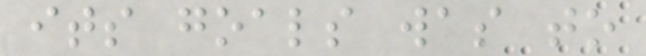its goals was to
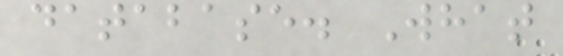database. What
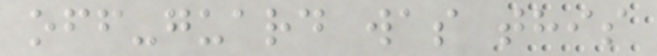off-guard was this
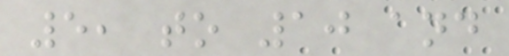5, to 10 and
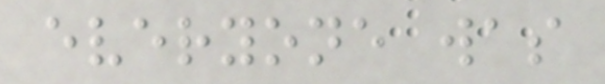everyone was
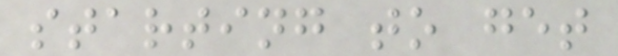starting to get
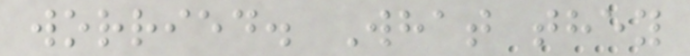worried. What they
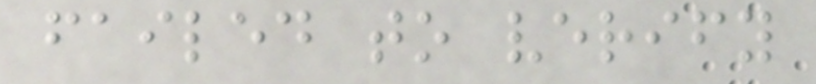failed to verify
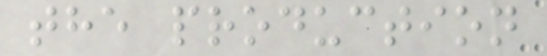the production
